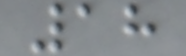18
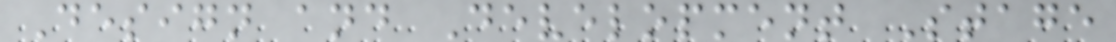Design and Development Stage
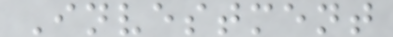Investment
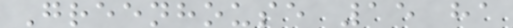Greenhouse 15 ha
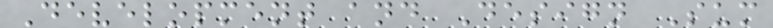Development and Design Sum
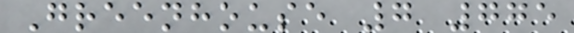Greenhouse 7 775
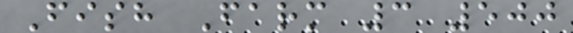Fish Farm 3 500
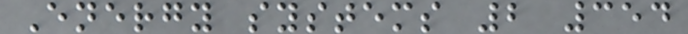Energy systems 2 354
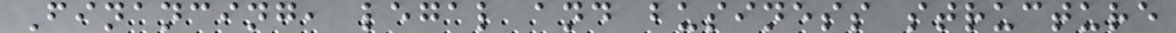Financing, legal and business structure
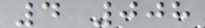4 008
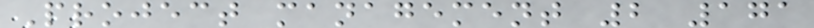Project management 2 171
